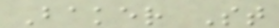Baker St
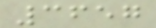3657
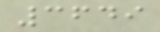3649
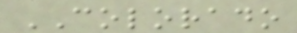COLORADO
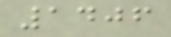1406
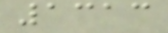1313
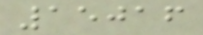15016
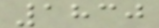1830
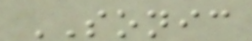SONIC
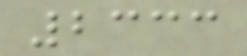2333
